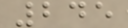245
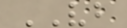VB
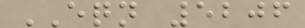EQN 5206
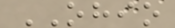OHIO
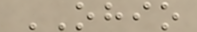OHIO
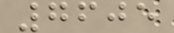7605
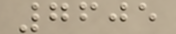7605
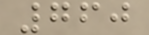760
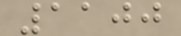1100
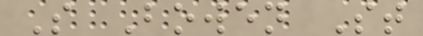S Bowen St
